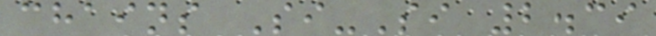chains Si-Si 2.39
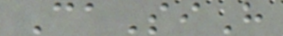CaSiH
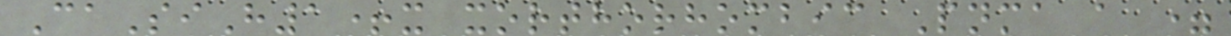CaSiH1+x xorthorhombic Pnma a =
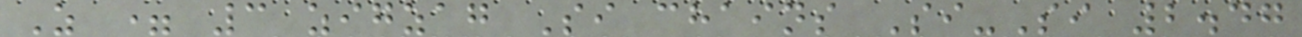Z = 3 zigzag Si chains Si-Si 2.47
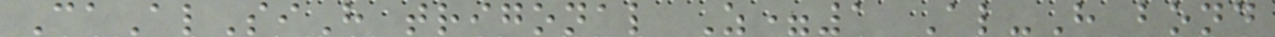CaAlSiH trigonal Z=1 Al-H bond
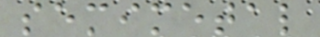semimetal
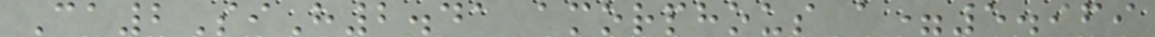Ca2SiH2.41 amorphous a=5.969
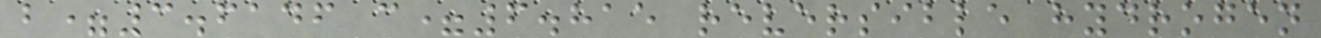b=3.6146 c=6.815 reversible hydrogen
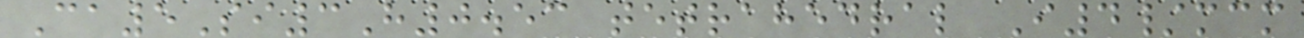Ca5Si3H0.53 tetrahedral I4/mcm
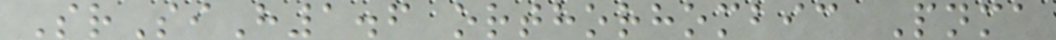SrSiH1.6 orthorhombic Pnma
